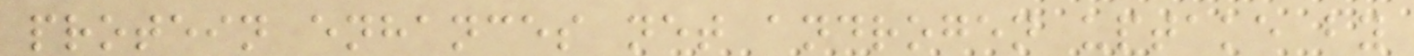protein enhances net androgen uptake by
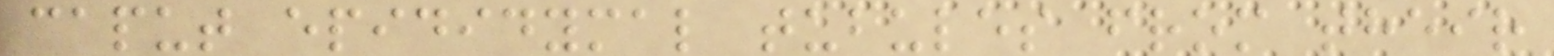caput epididymal tubules from their
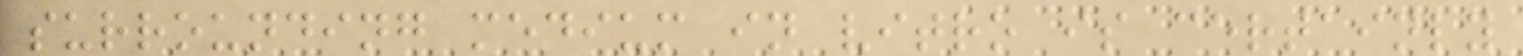surrounding medium in vitro is certainly
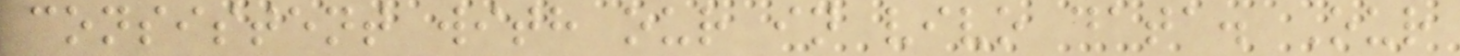consistent with our in vivo data. Our
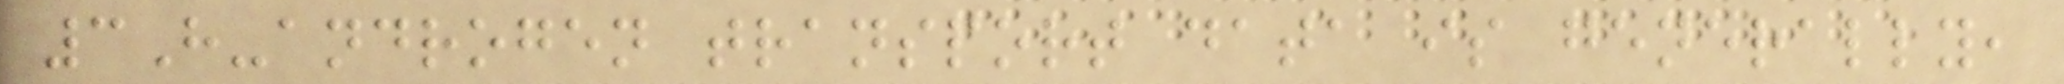3H-androgen transport data is generally,
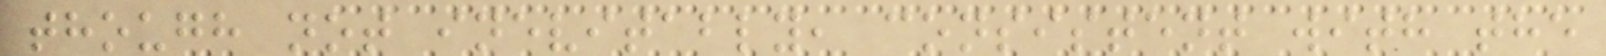though not inevitably, consistent with the
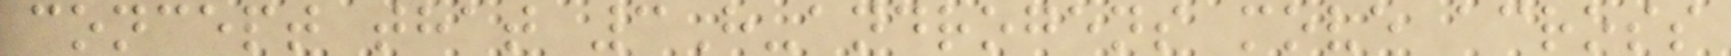concept that 3H-androgens move across
